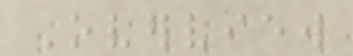Overview
